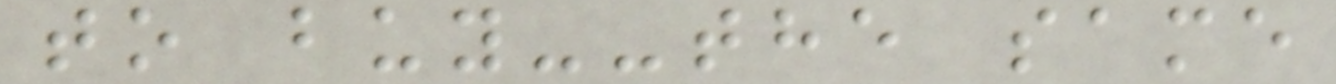to buy--the same
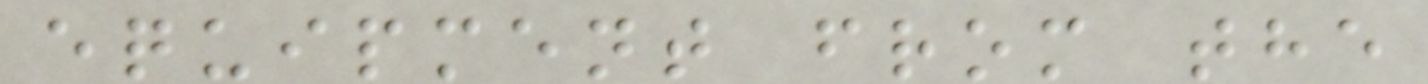equipment from the
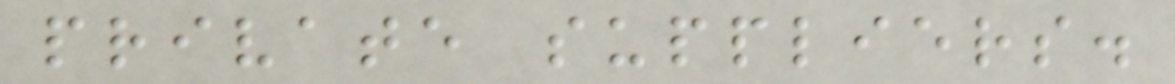private suppliers.
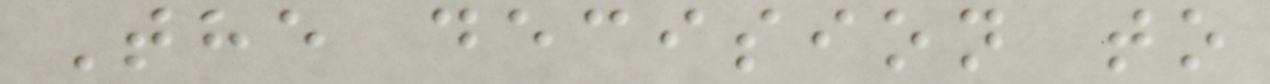The decision to
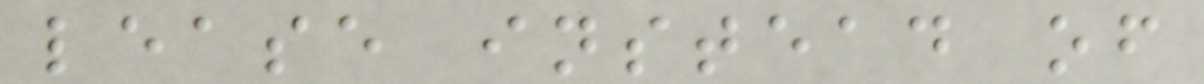lease instead of
